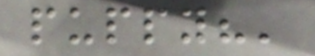puppy?'
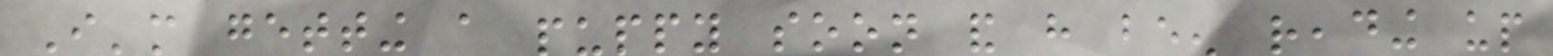I'm getting a puppy soon and have been reading up
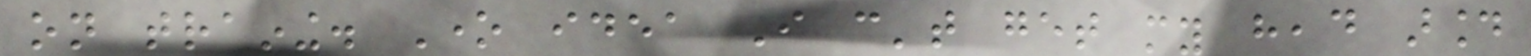on training. One idea I can't get my head around
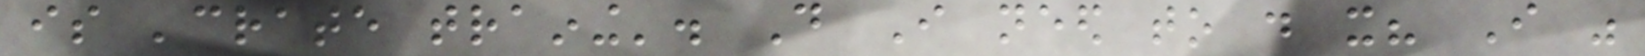is 'crate training'. Do I need to do it? I was
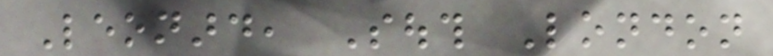Leonard, South London
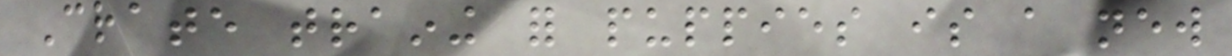Crate training for puppies is a new
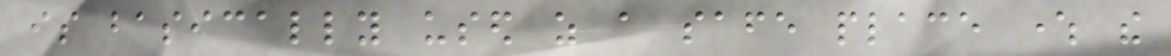is basically used as a safe place where the
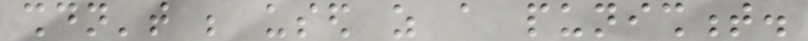shouldn't be used as a punishment.
